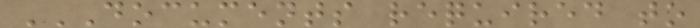DOCUMENTS REQUIRED TO
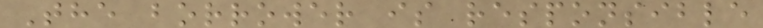The borrower is responsible
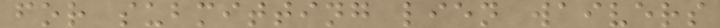for submitting lien waivers
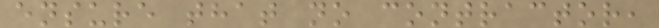ensure that no contractor,
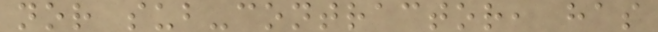nor sub-contractor, has
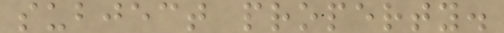subject property.
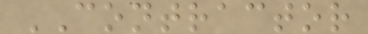CONTRACTOR
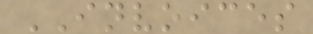INVOICES
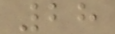28
